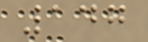147
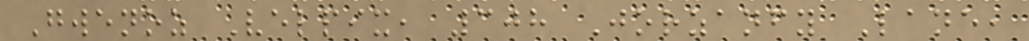Gwenoz Velpix, 308 Jorzanfy Lane,
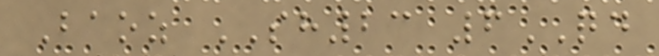Baoz SH23 6QD
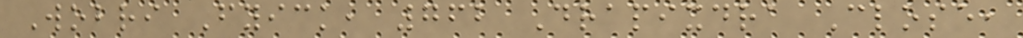Wobri Fyick, 762 Drapixdra Close,
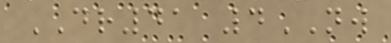DR41 4NW
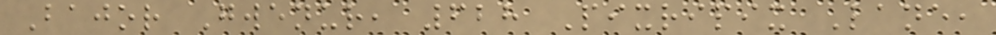Bajor Gwenur, 628 Pixripix Lane,
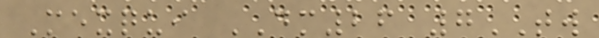Mexqui DM26 7TW
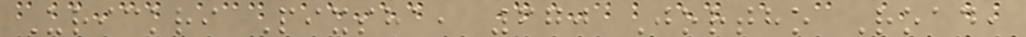Urickri Pixsha, 670 Jortho Road,
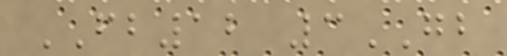FB12 3GB
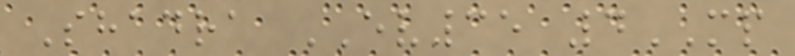Shadra EV35 4MP
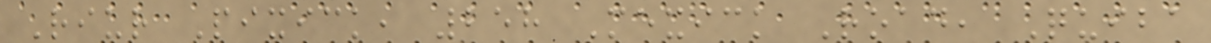Riur Pixick, 258 Mexick Road, Quiba
